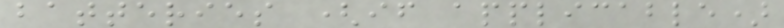batteries (if applicable)
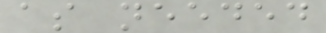as needed
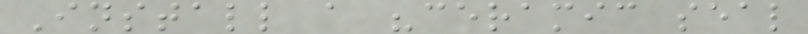Install a "ceramic seal
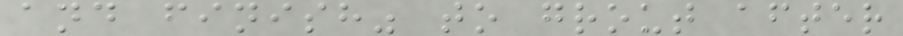and finish" to grout after
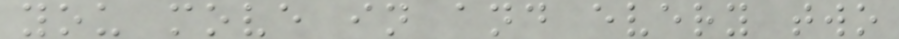you move in and every two
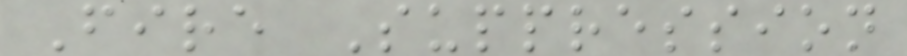Fire Suppression
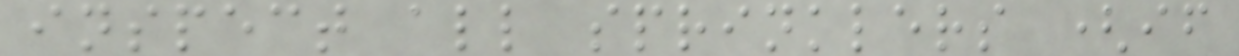inspect all sprinklers (if
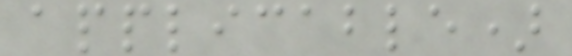applicable)
